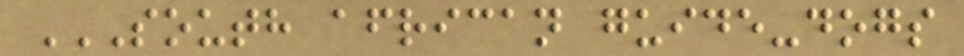SOUTH AFRICAN GUIDE-DOGS
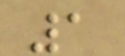1
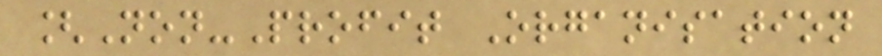[Non-Profit Organisation
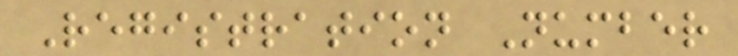Registration Number
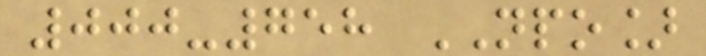000-758 NPO]
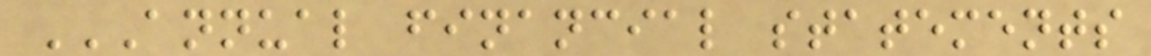ANNUAL FINANCIAL STATEMENTS
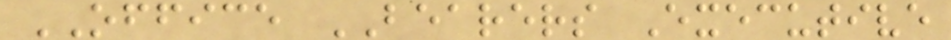OFFICE BEARERS Executive
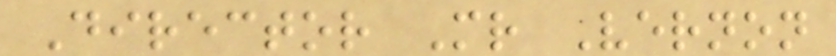Director Mr Vernon
